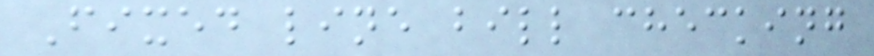Fixed line bill checking
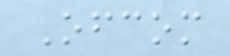Ofcom
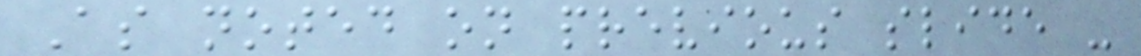As noted on previous slide -
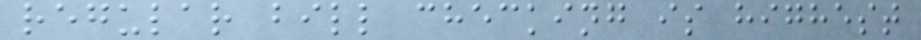regular bill checking is highest
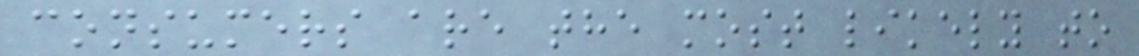consumers are the most likely to
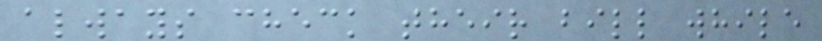always check their bill while
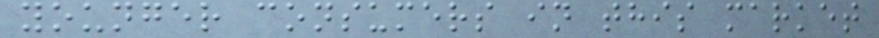younger consumers in this market
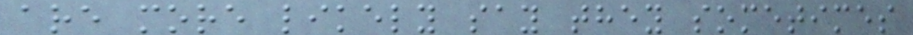are more likely say they sometimes
